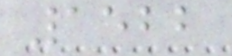1522
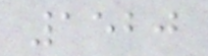1520
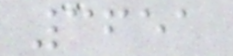3651
